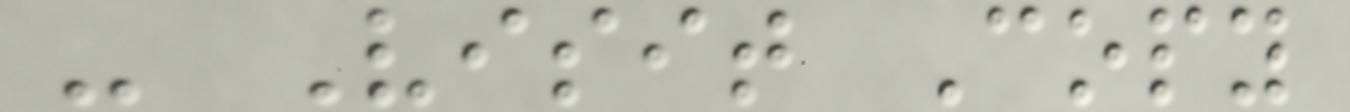- Visit Copy
